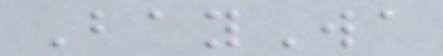BayWa
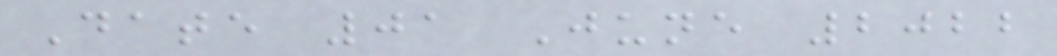Date 01 June 2022
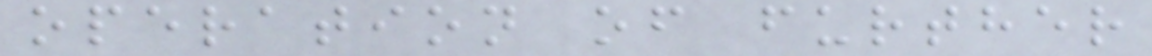operation of further
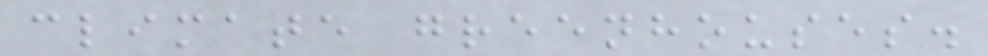climate greenhouses.
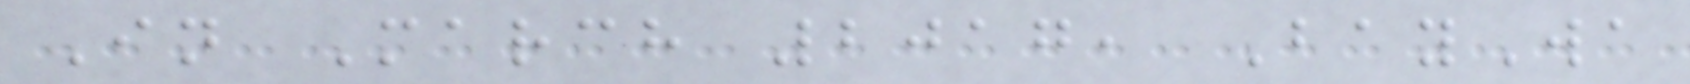In March 2017, BayWa
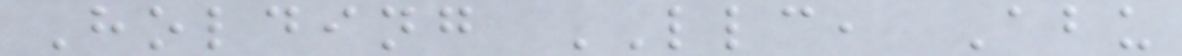Holding LLC, Abu
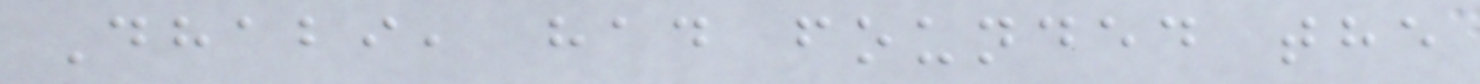Dhabi, had founded the
